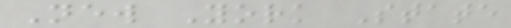New York State
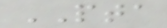PTA
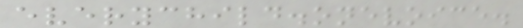everychild.onevoice.
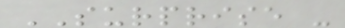SURPRISE -
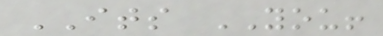ITS YOU!
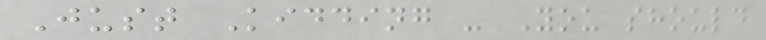Just Kidding - You should
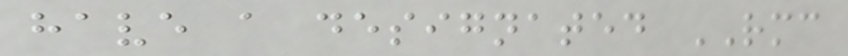have a designated RMC
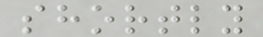shortly
